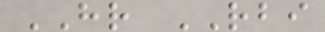HR RBI
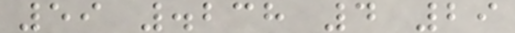59 .238 4 29
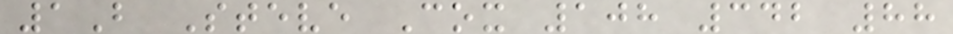1B Steve Cox 108 342 88
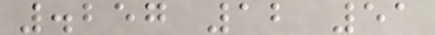.257 12 51
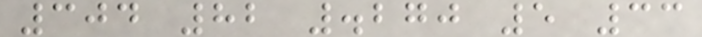304 82 .270 5 33
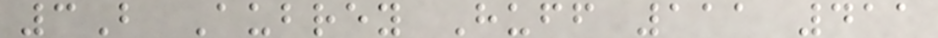3B Aubrey Huff 111 411
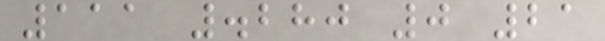111 .280 0 21
